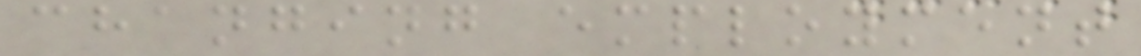changing employment
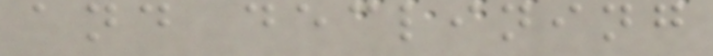and declining
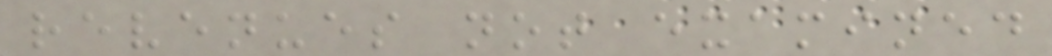revenues not examined
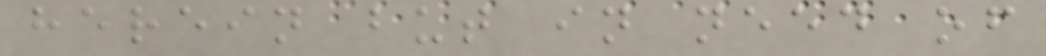herein but in need of
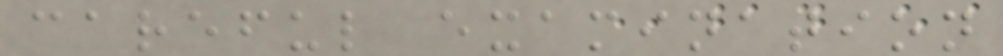careful examination
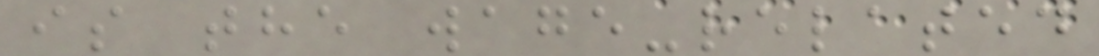is the wage-related
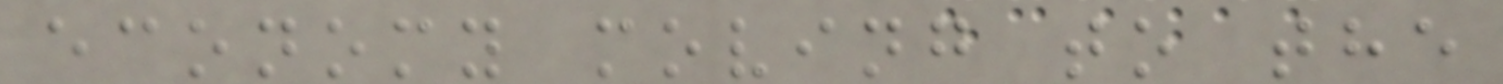economy moving to the
